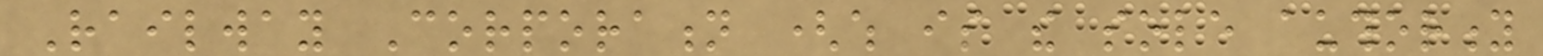Railway Corporation (which is the sole authority
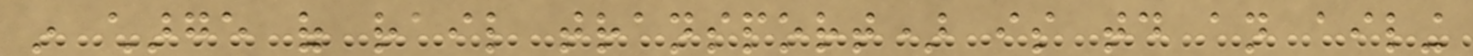in charge of rail transport) is today an ailing
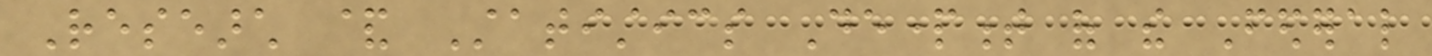Research & Statistics Department of the Federal
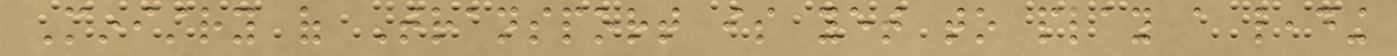Ministry of Transport is yet to play a leading
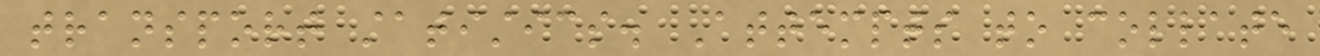transport statistics. Attempts to collate
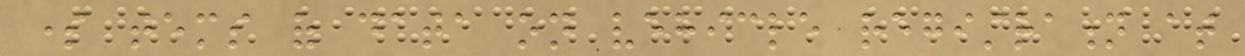some tems of data on vehicle registration at
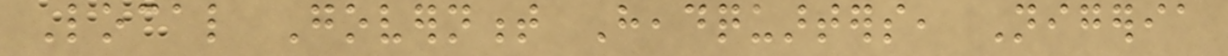Local Government Headquarters, Nigeria
